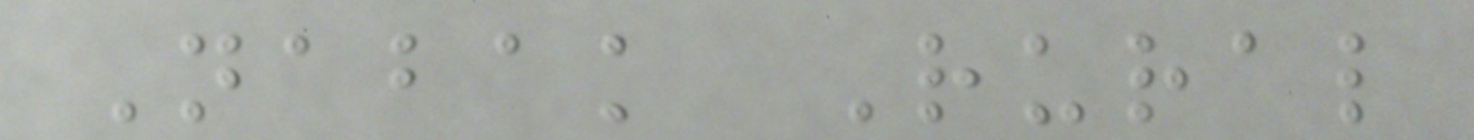Nabak Rural
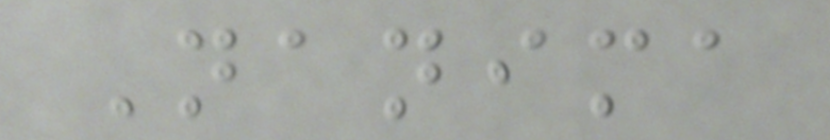Nanima
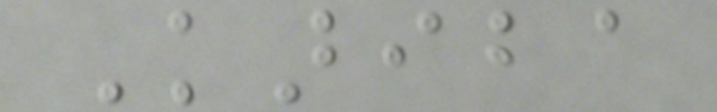Kariba
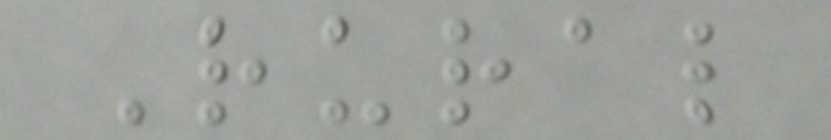Rural
